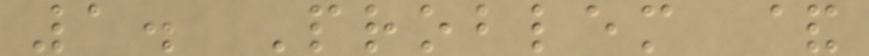1. Problem &
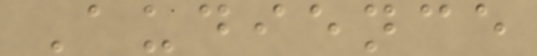Audience
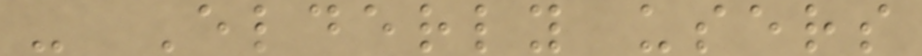- Elderly users
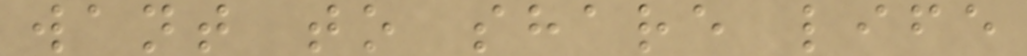want to share life
